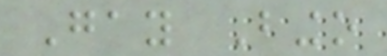Gay Bingo
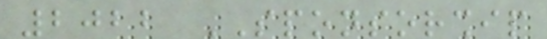2022 SPONSORSHIP
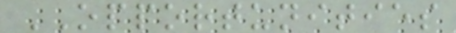OPPORTUNITIES
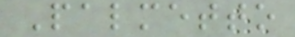Palmetto
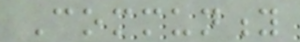Community
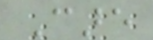Care
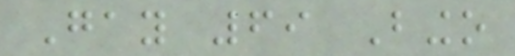Gay 69 Bingo
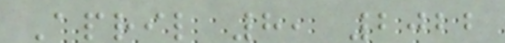April 8, 2022
